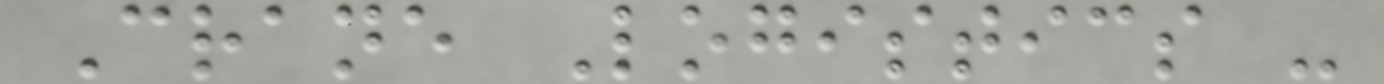Crane Logistics -
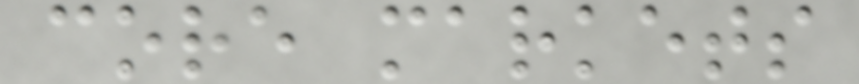core markets
